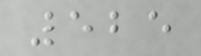525
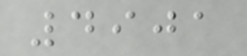4901
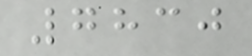7830
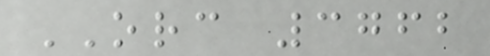ORC 3762
